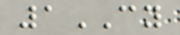1CY
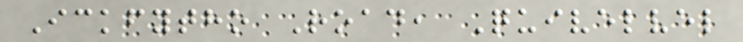Ickfytho Road, Quivelvel
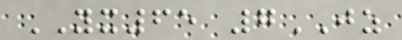YX65 7JZ
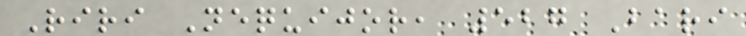Riri Nequijor, 527 Bari
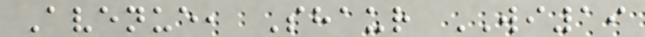Avenue, Shaur WI19
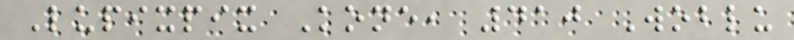Lupixpix Kone, 410 Woblu
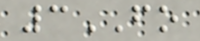3FO
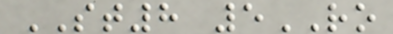ST8 5RO
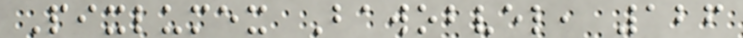Pixlumex Bawobvel, 126
